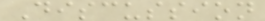Discussion
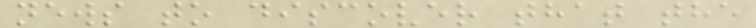news to discover that the
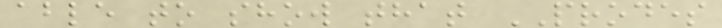able to show that PRODES
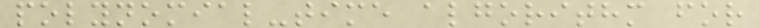polynomial-time algorithm for
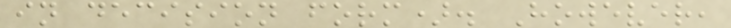in decision form). However,
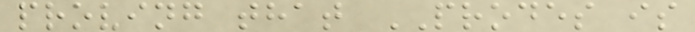proving that PRODES is
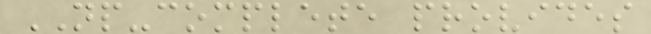NP-complete provides
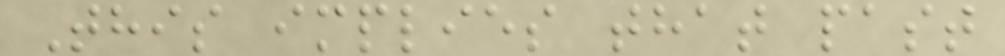This implies that past
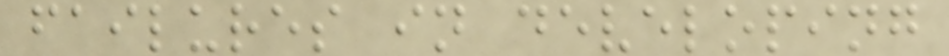failures in developing
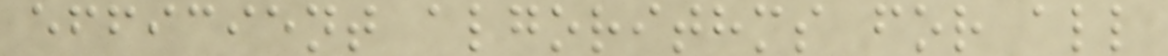efficient algorithms for all
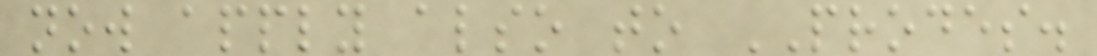now apply also to PRODES.
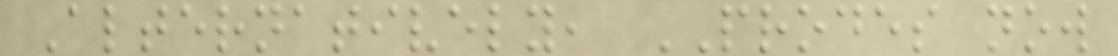Alternatively, PRODES now
